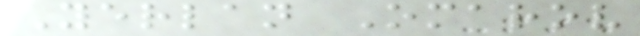Yerlan Omarov
